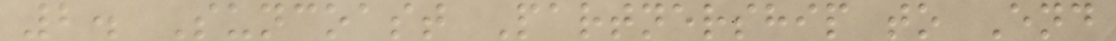2. Suncoast Partnership to End
